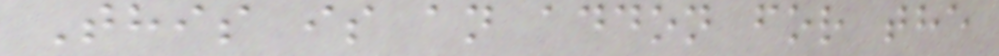This is an addon for the
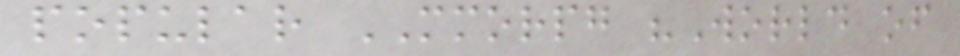popular MMORPG "World of
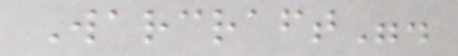Warcraft".
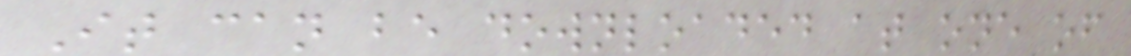It can be downloaded at one of
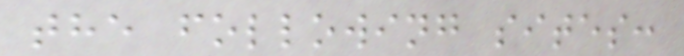the following sites:
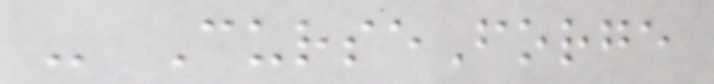- CurseForge
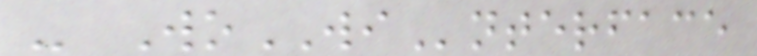- WoWInterface
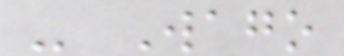- Wago
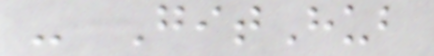- GitHub
